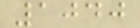1040
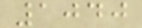1040
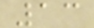13
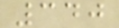340
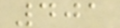401
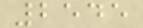2545
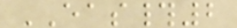EAS#2
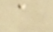a
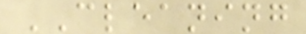CLEANING
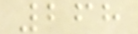268
